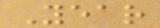Year
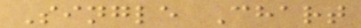Single Chart
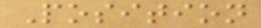Position
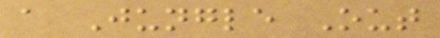a Jungle Out
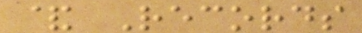& Records
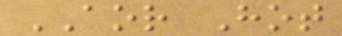AOR Hot
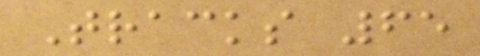Tracks 65
